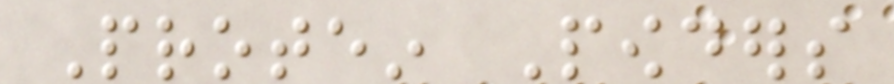Protein Powders
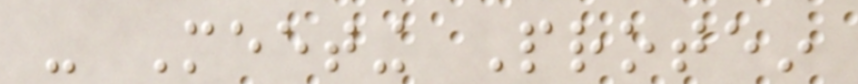- Meeting Protein
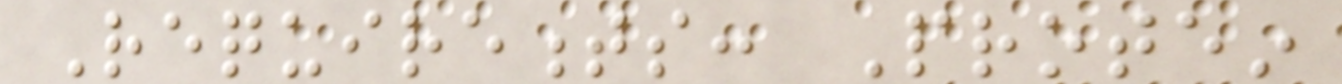Requirements: Protein
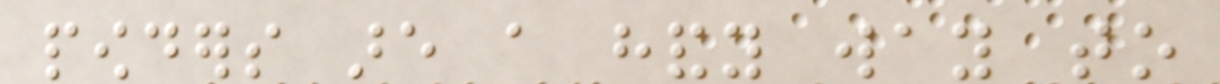powders are a handy way to
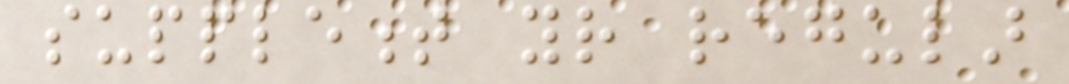supplement your regular
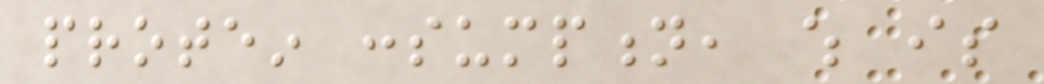protein consumption, which is
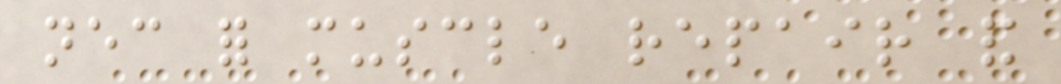necessary for muscle repair and
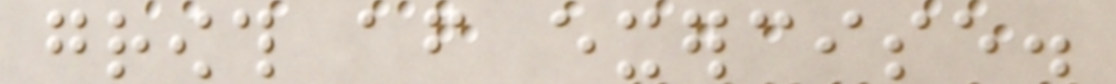growth after exercise.
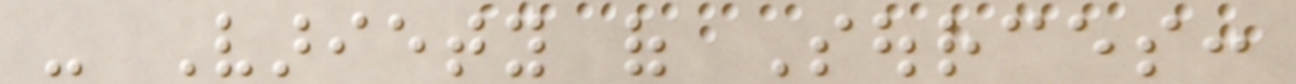- Variety of Sources:
